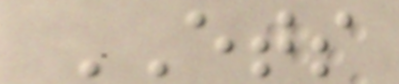ETS
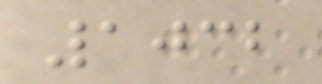1032
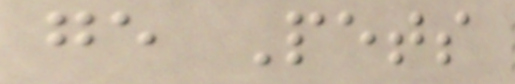ge Pets
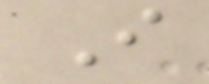I
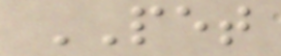PET
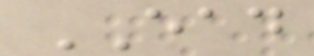EAD
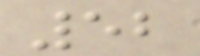52
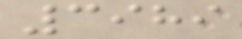3989
